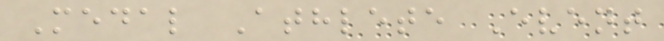Medal Athlete Event
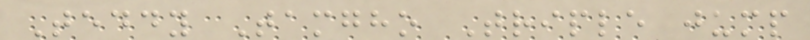Teddy Tamgho Triple jump
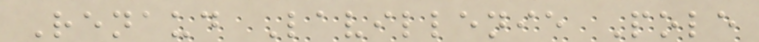Renaud Lavillenie Pole
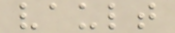vault
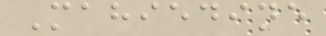Mahiedine
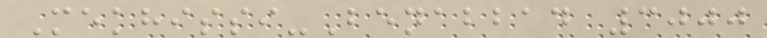Mekhissi-Benabbad 3000
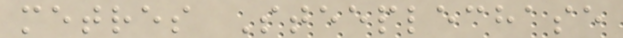metres Steeplechase
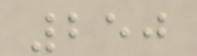250
